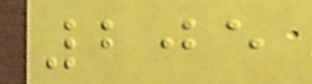205
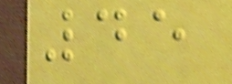45
